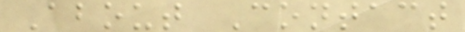About Contact
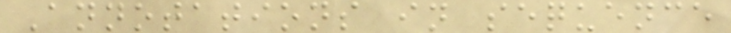Annotations in sequence
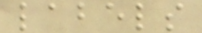labels
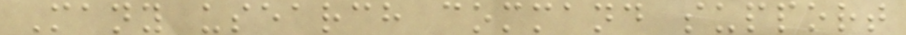Many usearch command support
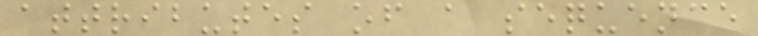attributes of a sequence
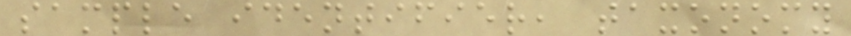sample identifier, taxonomy
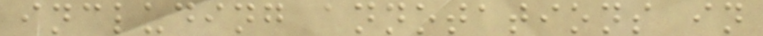including annotations in
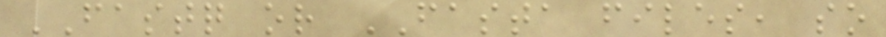FASTQ or FASTA files, so
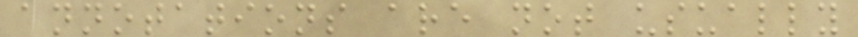annotations are not usually
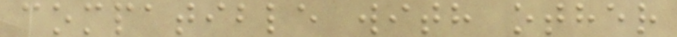compatible with other
